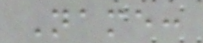Name:
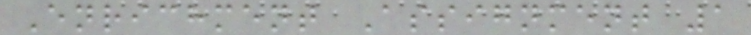Enrichment Assignment 1
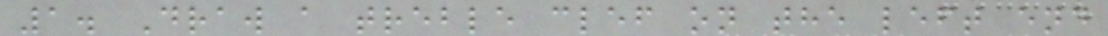1. Draw a treble clef on the left end
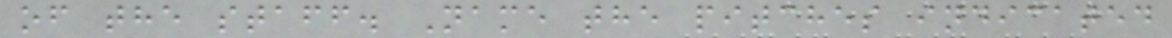of the staff. Name the pitches indicated
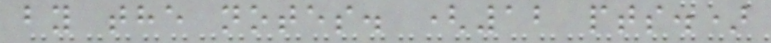by the notes. (12 pts.)
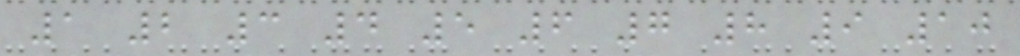1 2 3 4 5 6 7 8 9 10
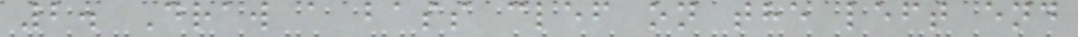2. Draw a bass clef on the left end
